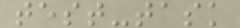test-task
